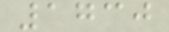1730
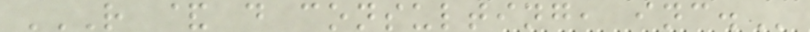R & D CONSULTING, INC.
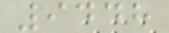9448
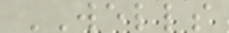WELLS
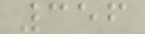356
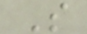S
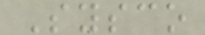Sysco
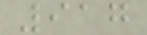917
